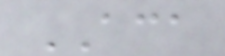ACA
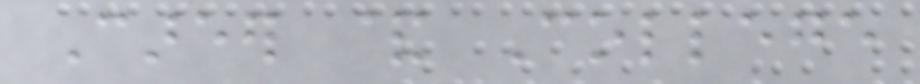Career & College
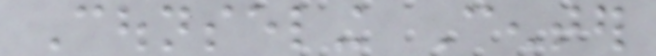Counseling Center
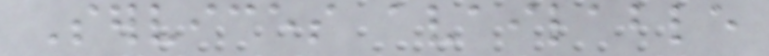Services available
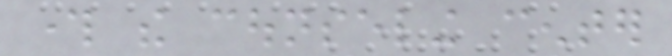through the counseling center
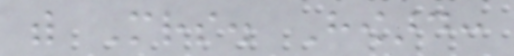with Mrs. Howard:
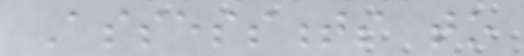Assessments to
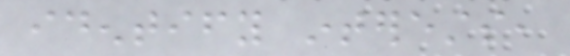identify interests,
